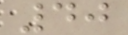40
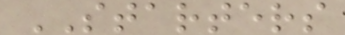STARTERS
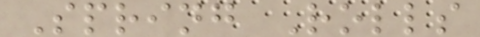Spring Rolls
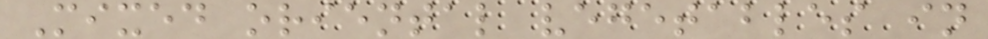Mixed oriental vegetables in
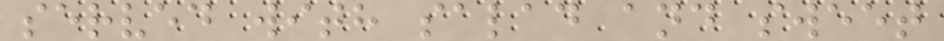served with salad and sweet
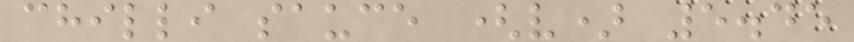chilli sauce (v) 5.45
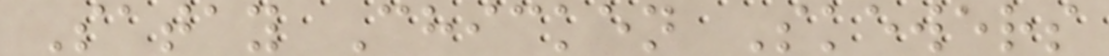Satay Chicken Skewers
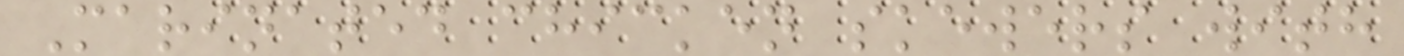Marinated chicken skewers with
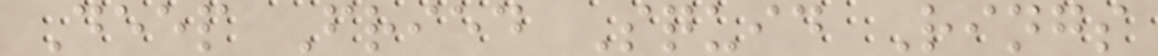Deep Fried Squid Rings
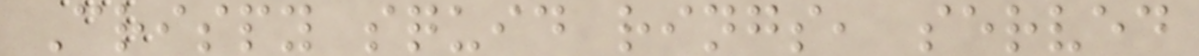Crispy squid rings, served
